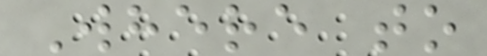Where to
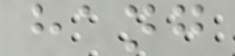hang
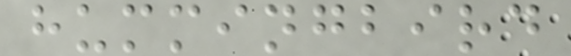hummingbird
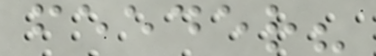feeder?
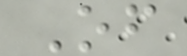Of
